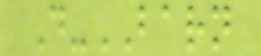D-BARN
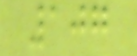107
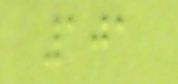101
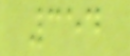354
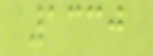1330
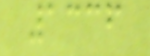1336
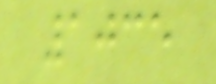1035
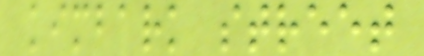kimbark street
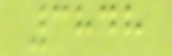3848
